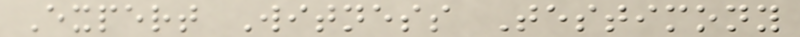Expert Witness Testimony
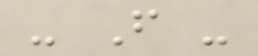- F -
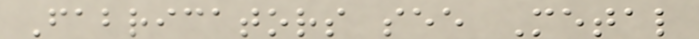Fabricators see Metal
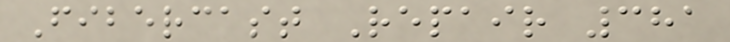Fibercast Repair 381
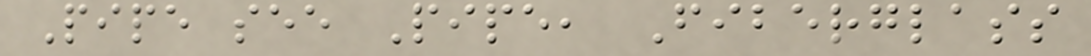Pipe see Pipe, Fiberglass
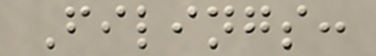Filings:
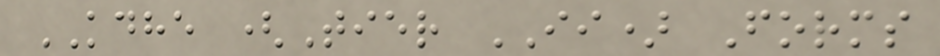KDHE (Tier II) Forms
